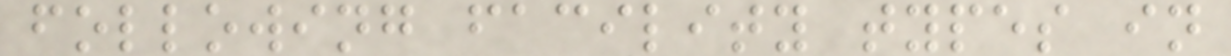following facility types in
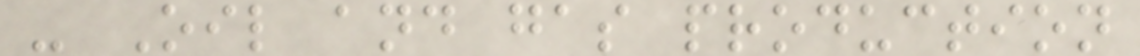- Oil and gas production
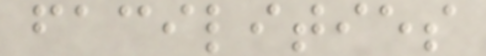facilities
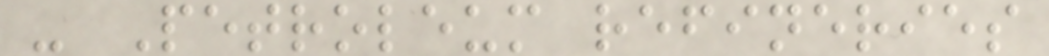- Petroleum refineries
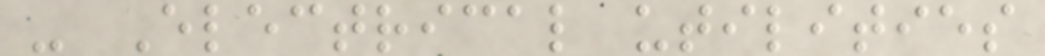- Electrical utilities
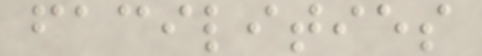facilities
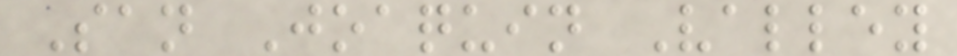San Joaquin Valley
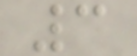3
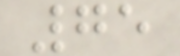75
